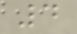4
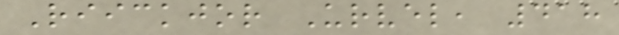Riickjor Urvel, 418
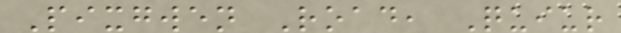Pixgwen Road, Quiur
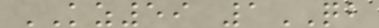KZ59 1QB
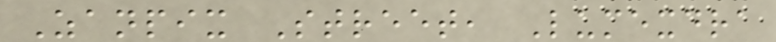Zanpix Street, Lumexdra
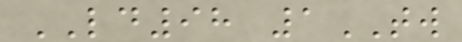LD98 1TW
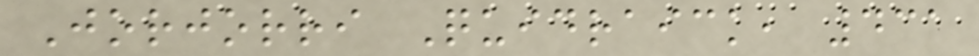Jorjorri Quidraick, 431
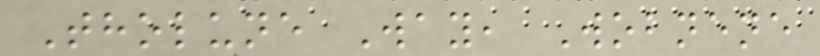Tholune Way, Wobnene
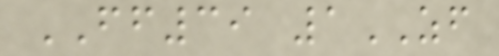FF39 1ZF
